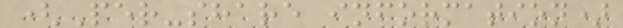(Per-share information)
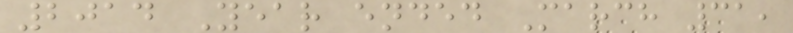2014 Year ended March 31,
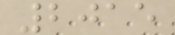2015
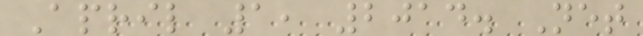April 1, 2014. Net
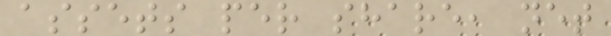assets per share, net
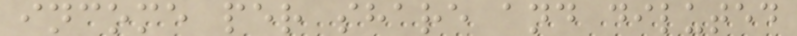income per share and diluted
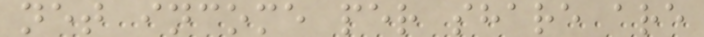net income per share are
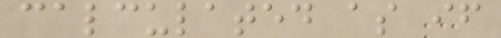calculated as if
